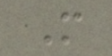M
